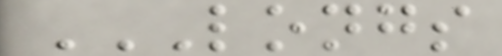LONGS
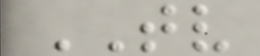TV
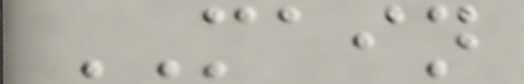MAIN
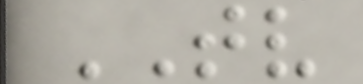TV
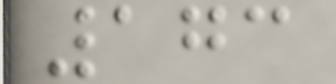173
